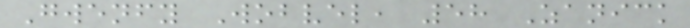Gwenfy Wobvel, 58 Zanick
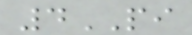4PI
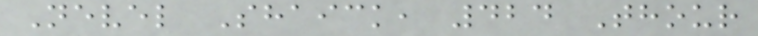Nevel Shaick, 424 Thour
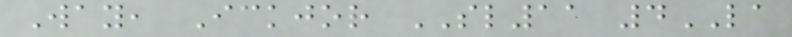Way, Ickjor SL11 4LA
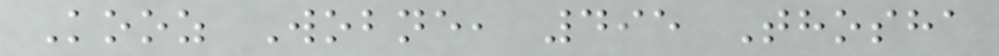Kooz Wobne, 495 Thosha
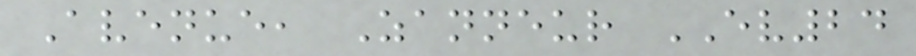Avenue, Zanneur EV24
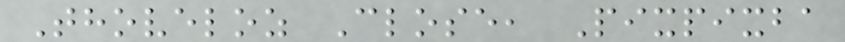Thoveloz Close, Pixpixba
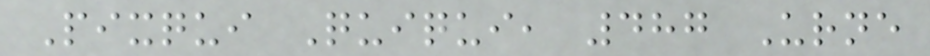Pixqui Quiqui, 487 Urne
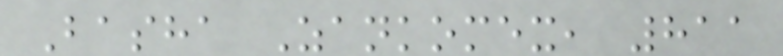Basha Zankomex, 811
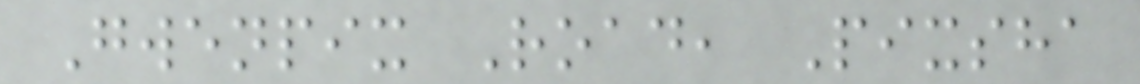Gwenpix Road, Pixsha
